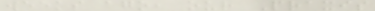weeks ago, our Praxis
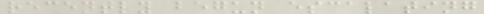recently begun escalating
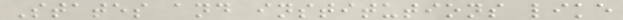States and institutions like
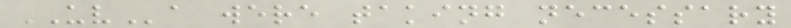UVa were taking necessary
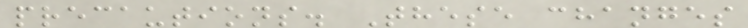precautions. These changes
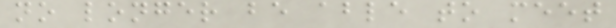no longer be able to meet
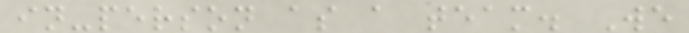in-person as a team. We
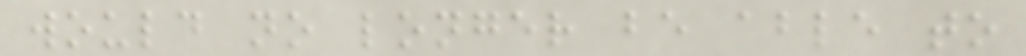would no longer be able to
